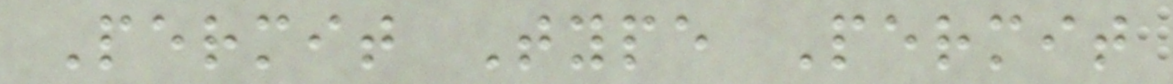Permit Type Permit
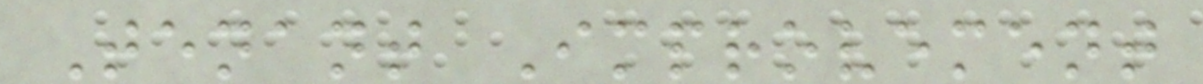Tenant Improvement
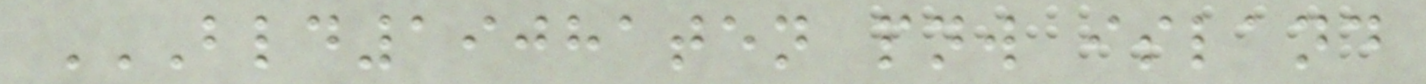BLD19081TEN PNW ISLAND
